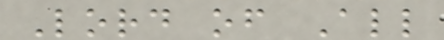Lord of All
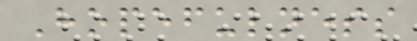Hopefulness
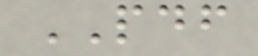PDF
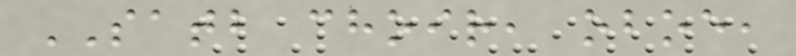SATB choir, oboe,
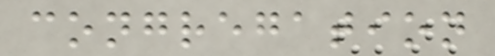congregation
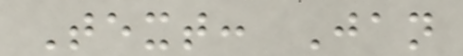Text: Jan
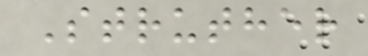Struther
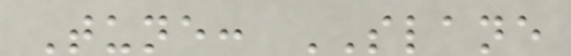Tune: SLANE
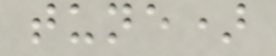tune)
